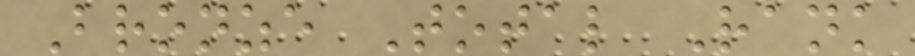Bronze Total Rank
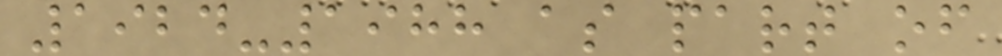1924-1988 as part of
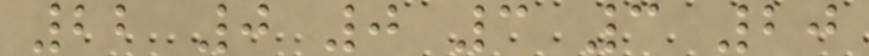22 0 0 3 3 20
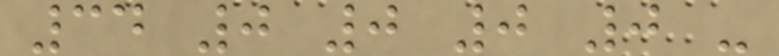34 0 0 0 0 -
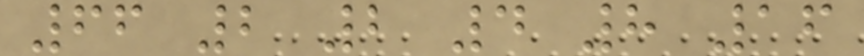66 2 2 4 8 16
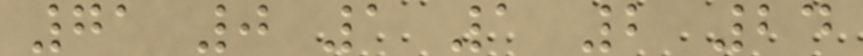71 0 1 1 2 24
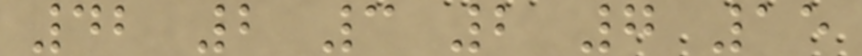42 2 3 2 7 15
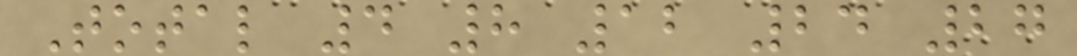Total 4 8 12 24 27
